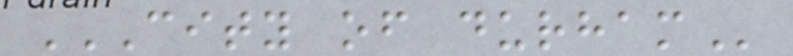CITY OF DURHAM
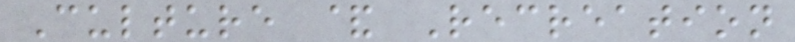Culture & Recreation
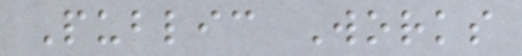Public Works
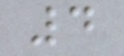4
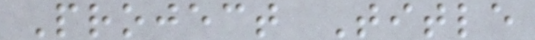Project Title
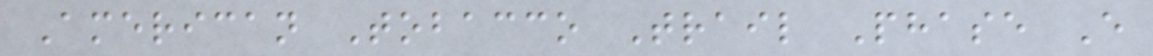American Tobacco Trail Phase E
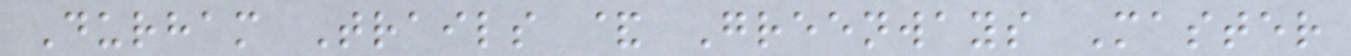Durham Trails & Greenways Master
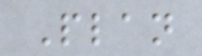Plan
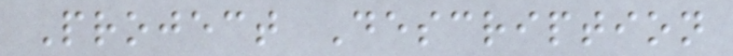Project Description
